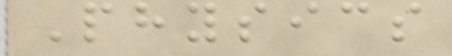Physics
